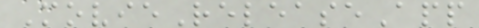MovieReleaseApp
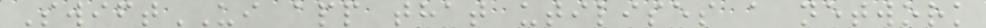SwiftUI app that utilises a network
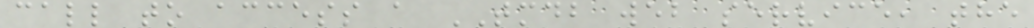call to access a TMDB web service, the
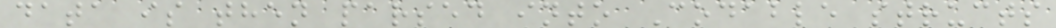data is then parsed into Codable structs
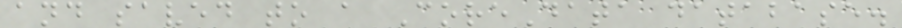and saved to a CoreData database.
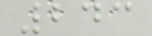243
